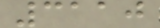3110
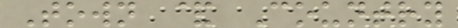Town & Country
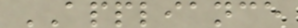APPLIANCE
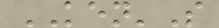KEN'S
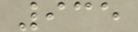935
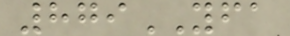879YFA
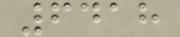6418
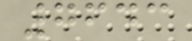7643
